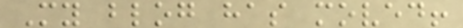My blog has moved!
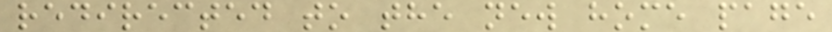redirected to the new home page
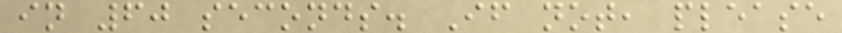in 60 seconds. If not, please
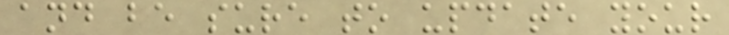and be sure to update your
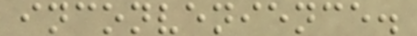inconvenience.
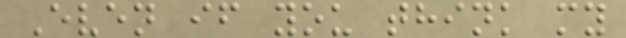Even if you think my
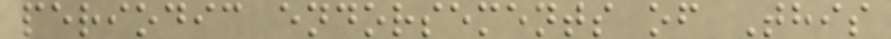periodic endorsements of This
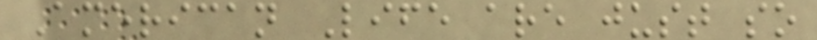American Life are just so
